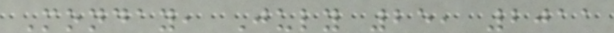Monday, July 25, 2011
